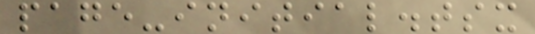page-initial.tsx
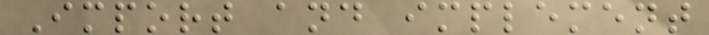Import and implement
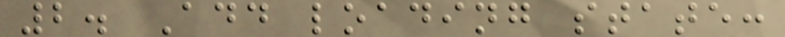2. Add loading state:
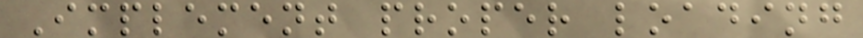Implement proper loading
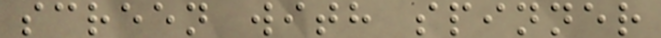screen with spinner
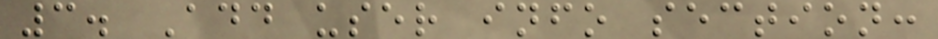3. Add user info section:
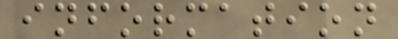information
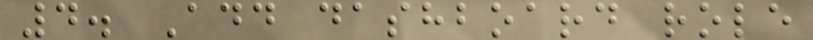4. Add dashboard role
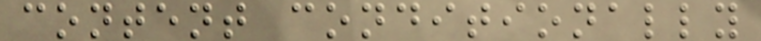content conditionally
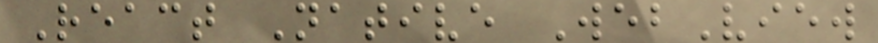React Native WebView
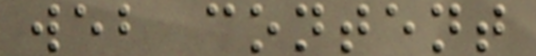web content
